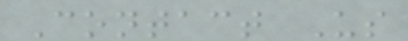Contact Us
